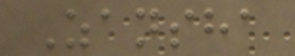Zansha
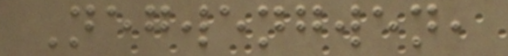Negwengwen,
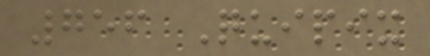756 Quipix
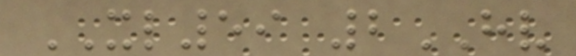XL59 2HV
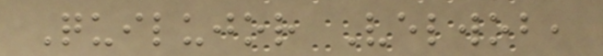Quilujor Velwob,
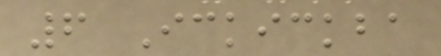6 Ickickba
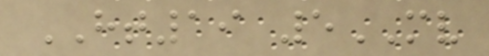HT19 5MV
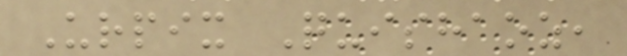Urpix Quishaoz,
